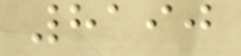8190
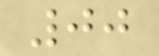00
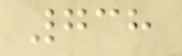738
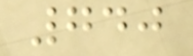740
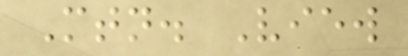Mtn. View
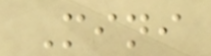Mini
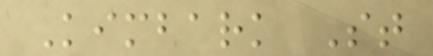Kimbark St
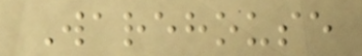Warehouse
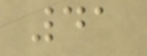41
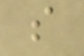s
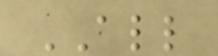ALL
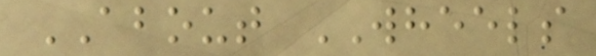ABOUT WHEELS
